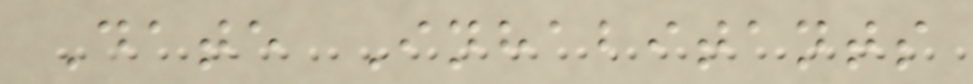Date Inhabitants
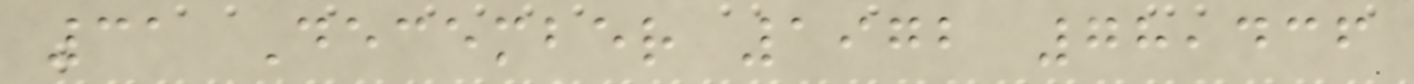31 December 1972 78,436
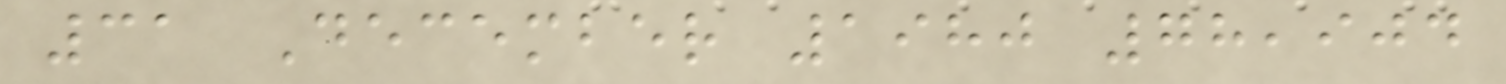31 December 1980 78,904
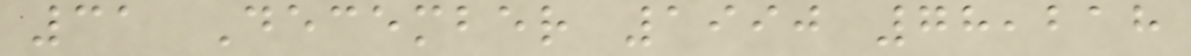31 December 1990 78,218
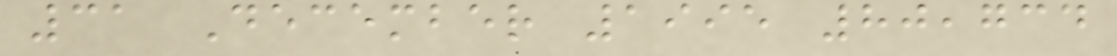31 December 1995 80,734
